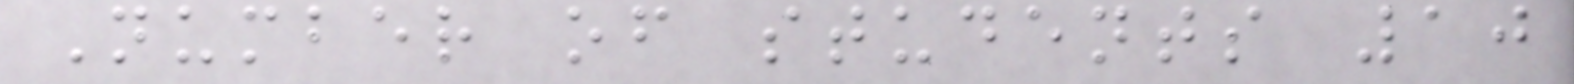Number of students 10
